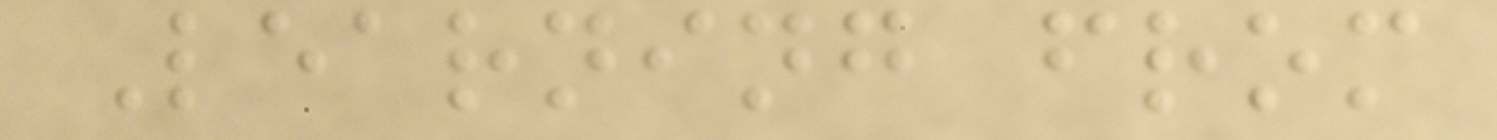Learning from
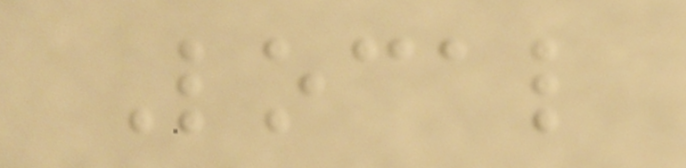Local
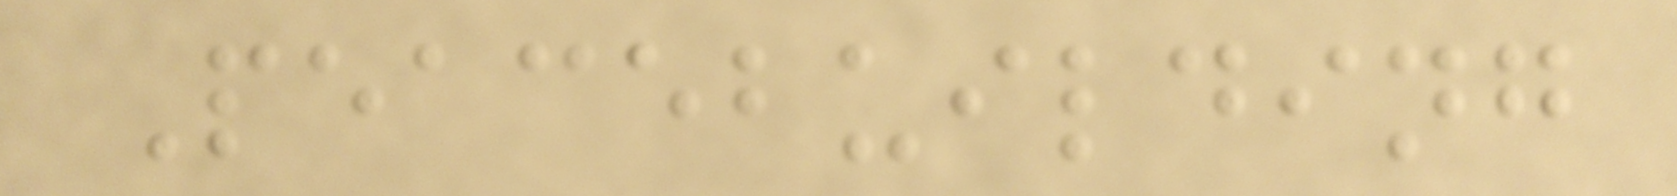Peacebuilding
